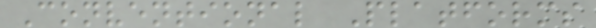Conventional Platforms
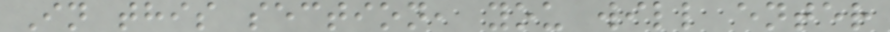In this section, you will enter
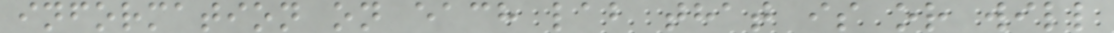information on each lab that is or will
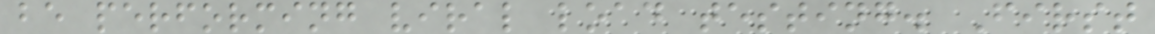be performing viral load testing. First
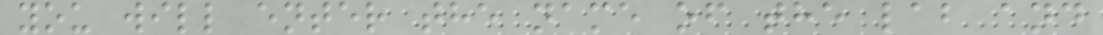you will enter the name of the lab and
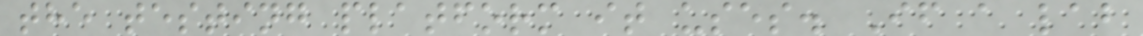the testing platform it uses. If a lab
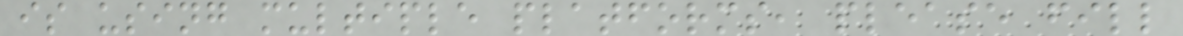is using multiple platforms, please fill
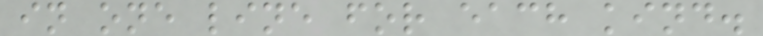in one line for each kind.
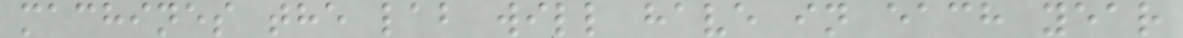machines the lab will have in each year
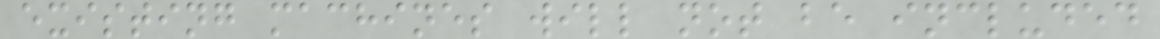existing machines will not be included
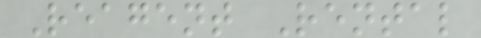Reagent Rental
